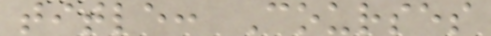title: Courses
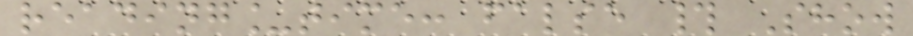reading_time: false # Show
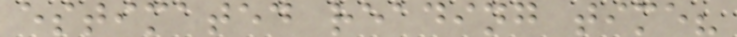estimated reading time?
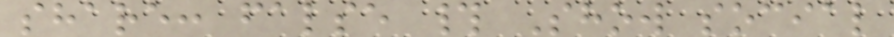share: false # Show social
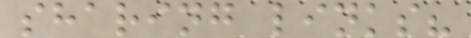sharing links?
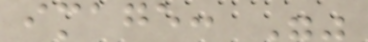image: ""
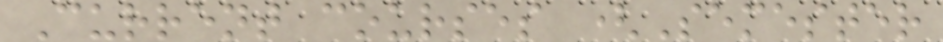Current courses (Semester
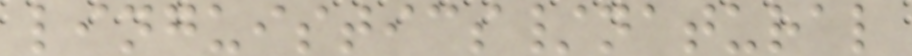linguistics/natural
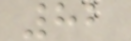82
